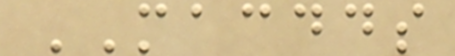MACDDS
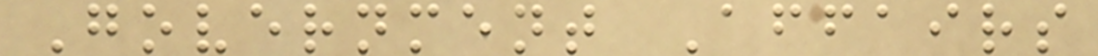Government Affairs
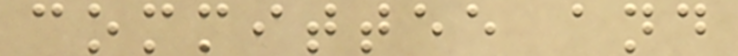committee and
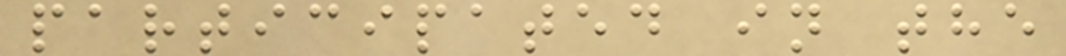participated in the
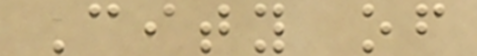City of
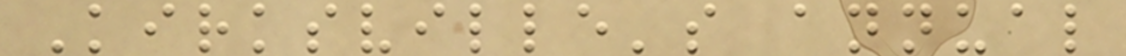Kirksville's annual
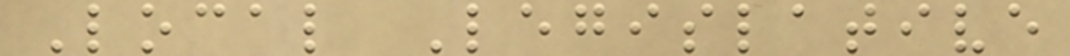Local Legislative
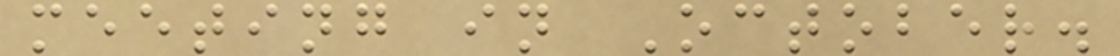meeting in October.
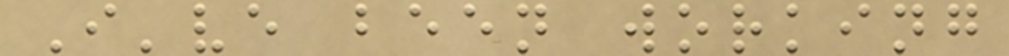I've been working
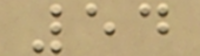54
